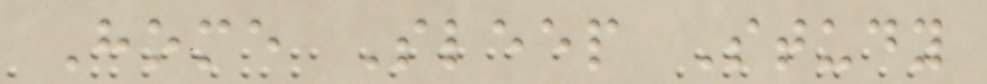Home Sleep Study
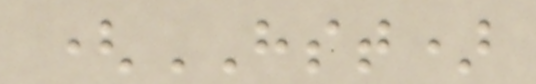(HST)
